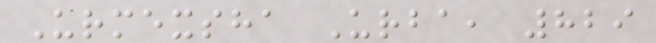Urmexsha Urba, 829
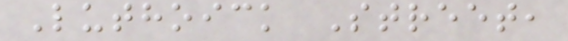Luthoick Street,
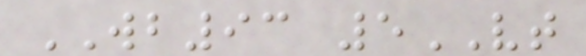WB93 5VT
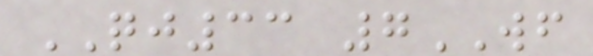QJ33 7WF
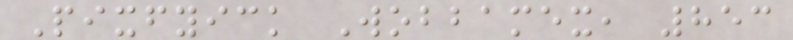Pixfyick Wobbamex, 853
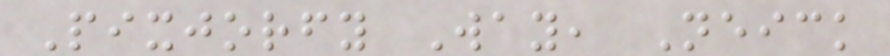Pixjorfy Way, Neick
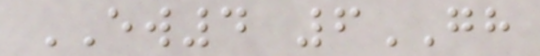EW4 6GH
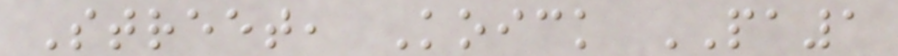Street, Koick PA1
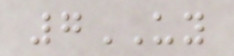7UY
